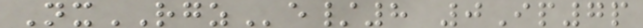NxRGZe/8 0Ip7p
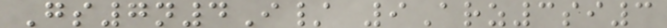Gs7n4I/ 9Arz3si3
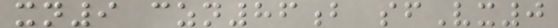xn9 czn86b sfVx0
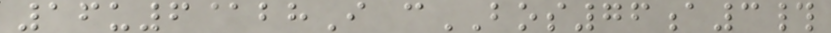16u6@bhI cBOS76a3#
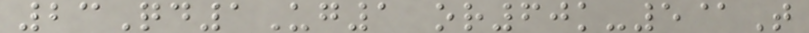23Qd1Ug1 or60k-5@T
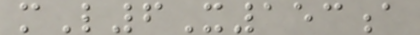mL6X153a
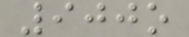900o
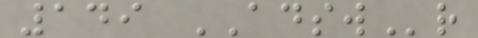149 ADSWr
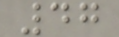47
